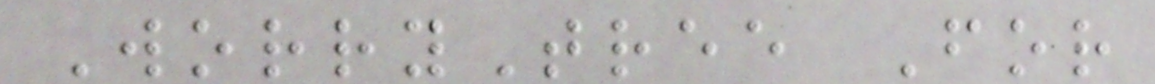WorryTree For
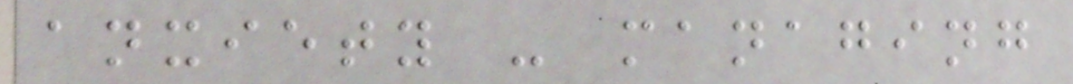anxiety - managing
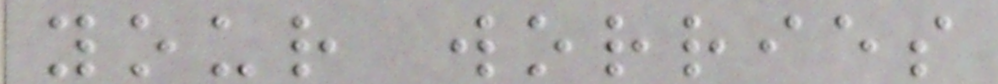your worries
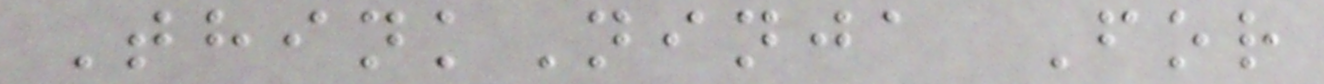ThinkNinja For
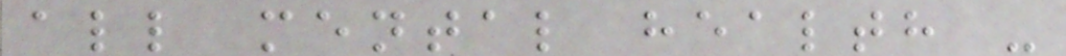all mental health -
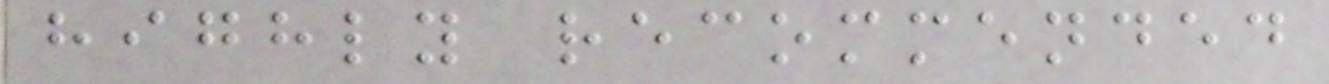highly recommended
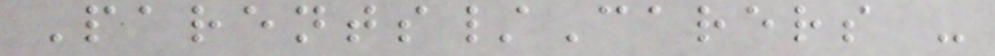Parents/Carers -
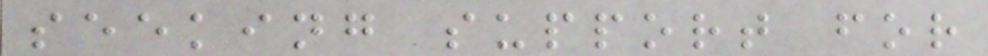seeking support for
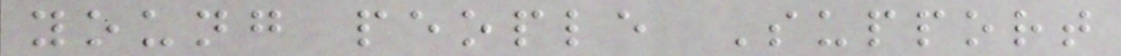young people Support
